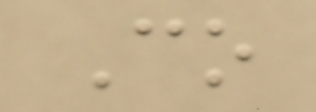Co
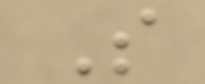S
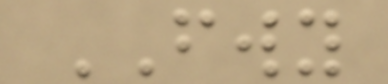FWY
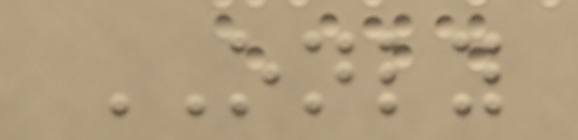ONLY
